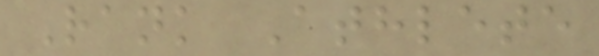Rank Athlete
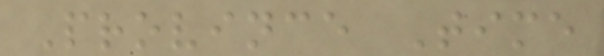Province Time
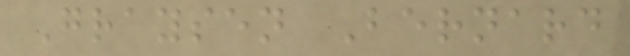Graysen Bernard
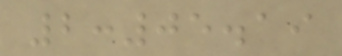2:05.19
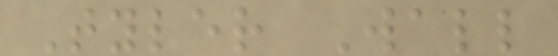Tyler Wall
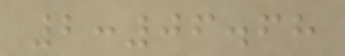2:06.68
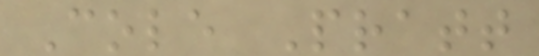Cole Pratt
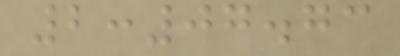2:07.73
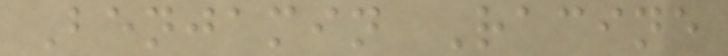Benjamin Racine
